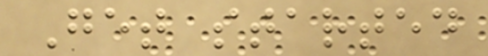Get started
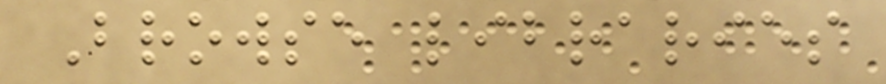Browse libraries
